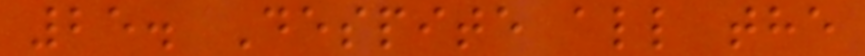25. Despite all the
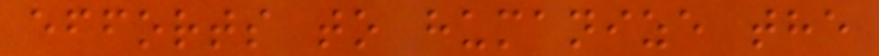efforts to humanize the
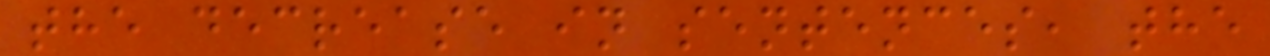the decrease in sentences, the
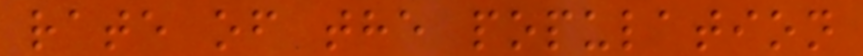rate of the population
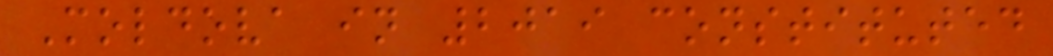Moldova in 2019 constituted
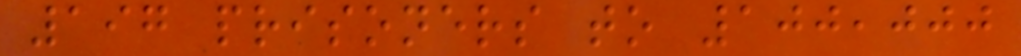197 prisoners to 100,000
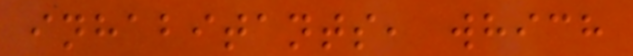inhabitants, which
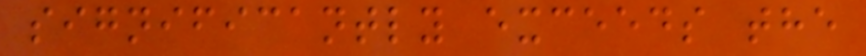significantly exceeds the
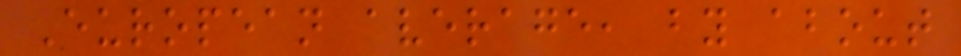European average, by about
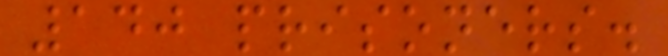140 prisoners.
